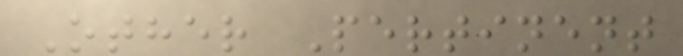Other Pertinent
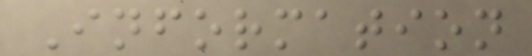Information
